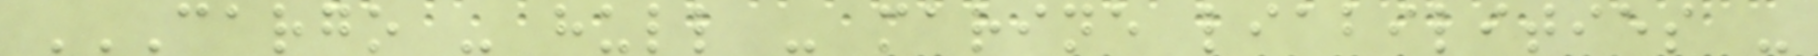CARGO - HULL - MARINE LIABILITIES -
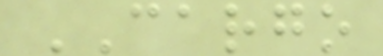CARGO
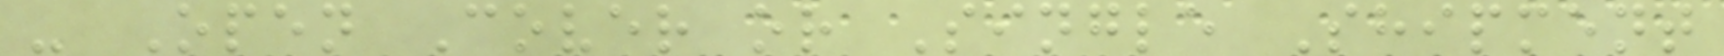- Open Cover or Single Shipment
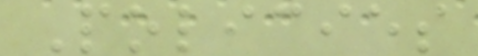Policies
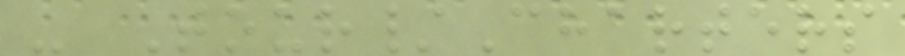- Tour/Charters
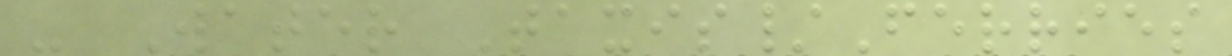- Water Taxis/Ferries
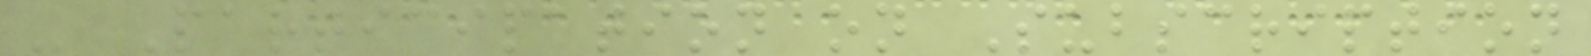- Participation on Subscription
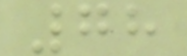78
